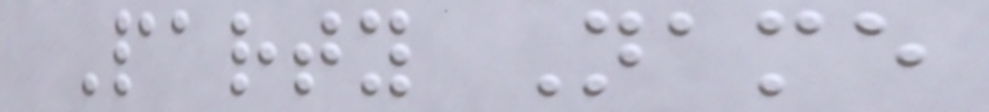Party Name
